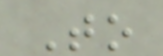To
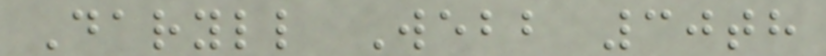Daryll Webb 30th
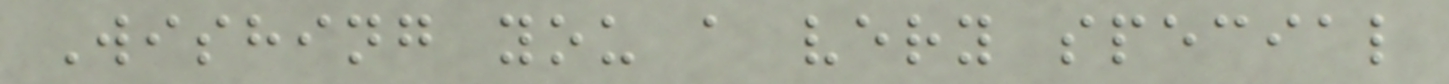Wishing you a very special
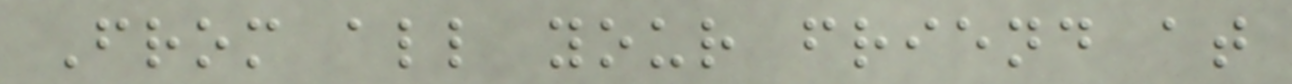From all your friend at
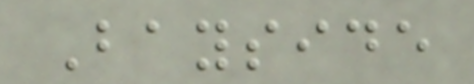Bayside
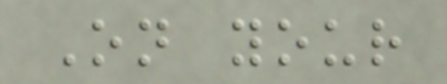On your
